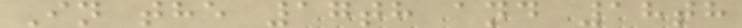In the 17th and 18th
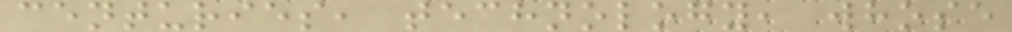centuries, technology, whose
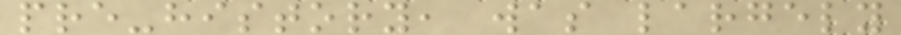pre-history, was largely
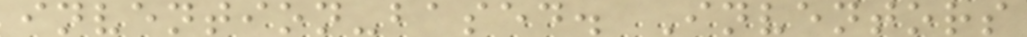invention-based. Inventors
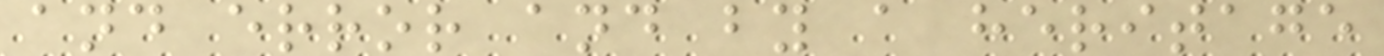and error and by a heritage
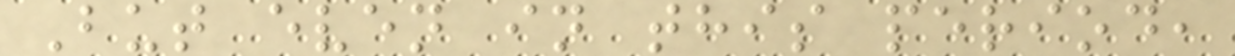But even in this period,
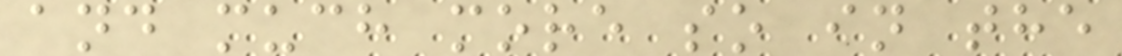and much more so in the
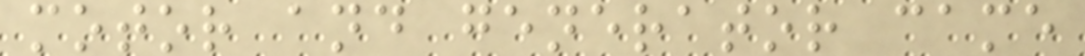motor and generator came
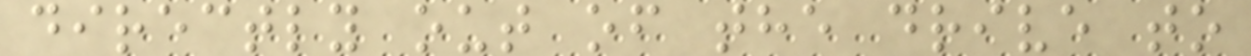directly out of the drive to
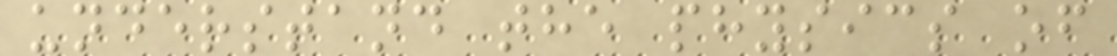understand the physics of
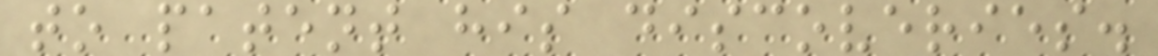to patent his discoveries.
